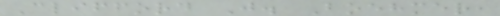Clifford J. Boehmer,
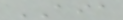AIA
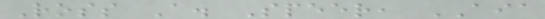Ross A. Speer, AIA
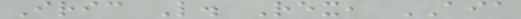Iric L. Rex, AIA
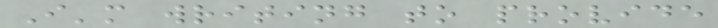I'm writing to provide
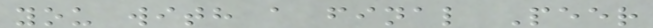you with a final Peer
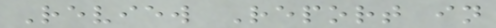Review Report in
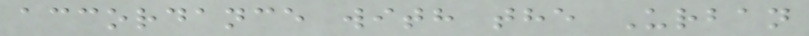accordance with the Urban
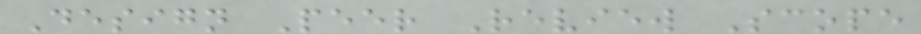Design Peer Review Scope
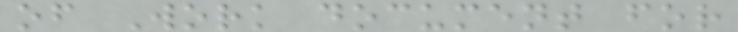of Work document for
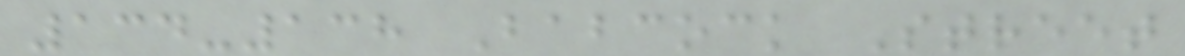134-138 Babcock Street
